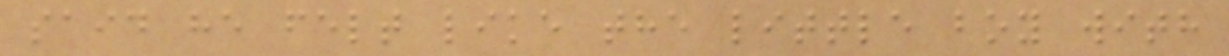said he felt like the little boy with
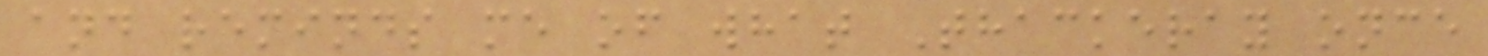and reminds me of what Thackeray once
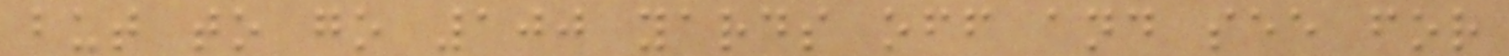but to go 100 yards off and see for
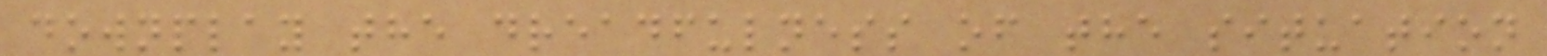downplay the dreadfulness of the situation
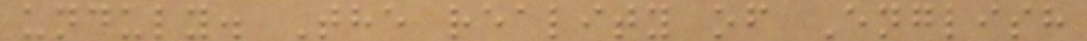unduly. The reality of English
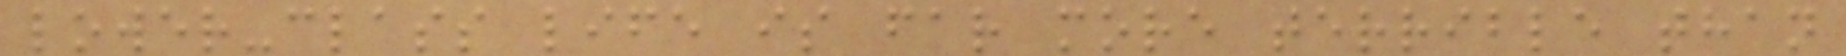lower-class life is far more terrible than
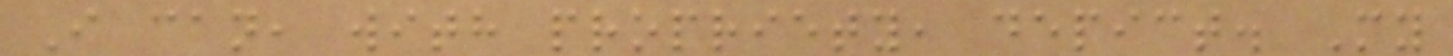I can, with propriety, depict. My
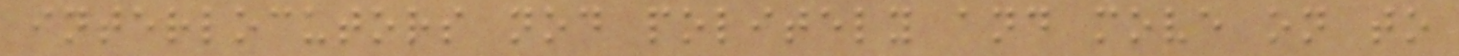interlocutors nod politely and move on to
